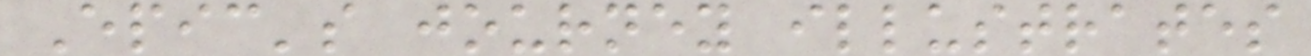Epic's journey illustrates
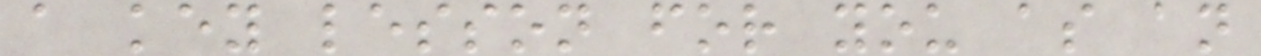a key lesson for you as an
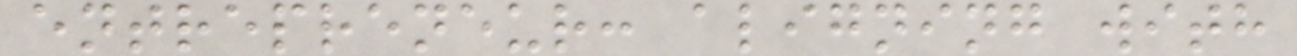entrepreneur: aligning with
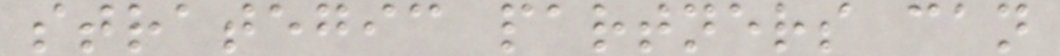strategic partners can
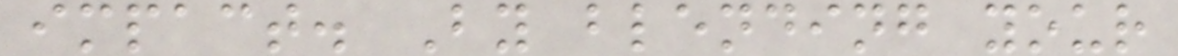impact. By blending your
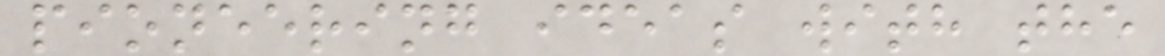pioneering ideas with the
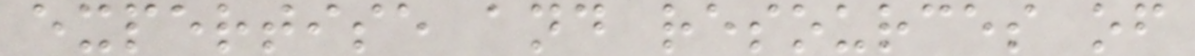expertise and resources of
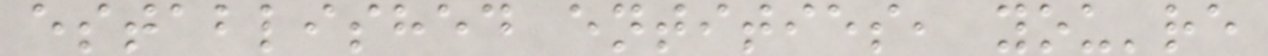established entities, you're
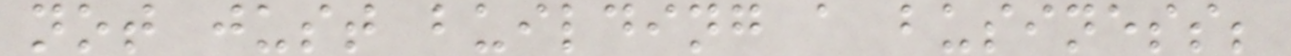not just building a business;
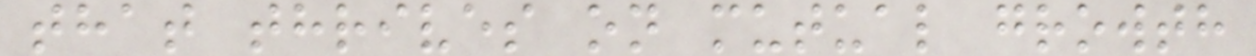that thrives on mutual growth
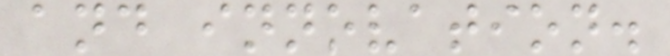and innovation.
